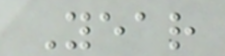Year
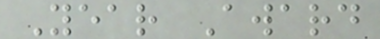Year Award
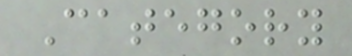Category
